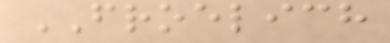FROELICH
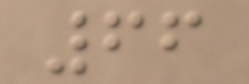66
